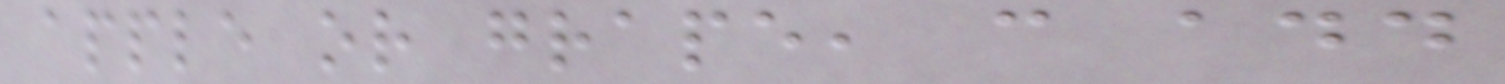apple or grape, can add
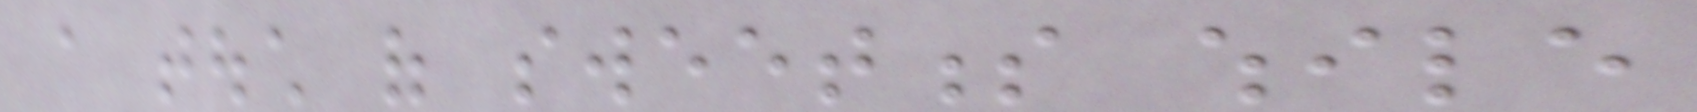a touch of sweetness while
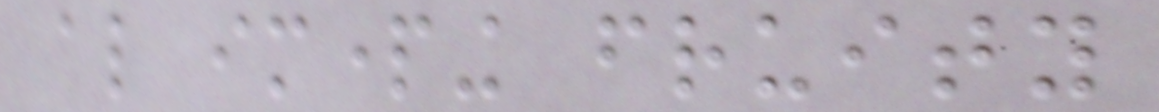also imparting fruity
